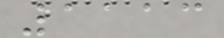1113
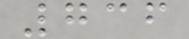736
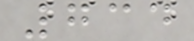734
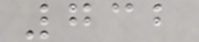732
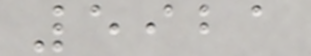5921
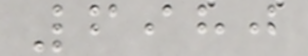6980
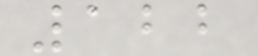122
